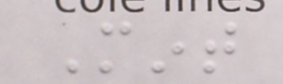Mint
